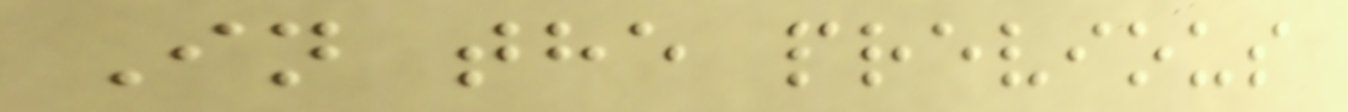In the previous
